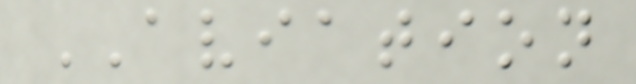AVIATION
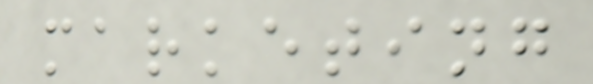marketing
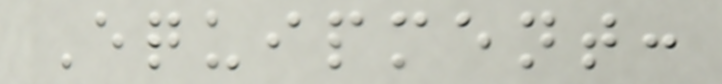Equipment:
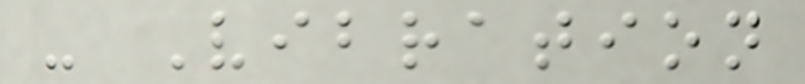- Vibration
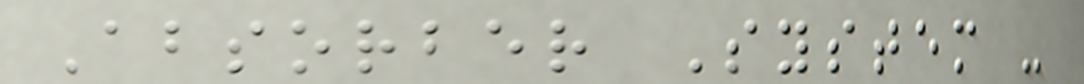Absorber System -
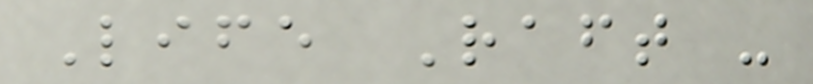Life Raft -
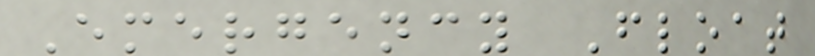Emergency Float
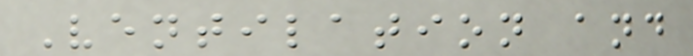Ventilation and
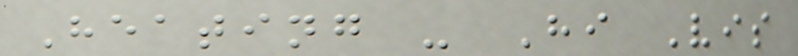Heating - Hi Vis
